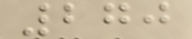270
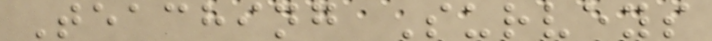Teaching Surveys
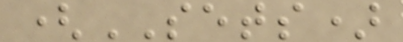(SETS)
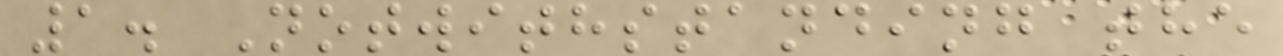1. Notwithstanding the
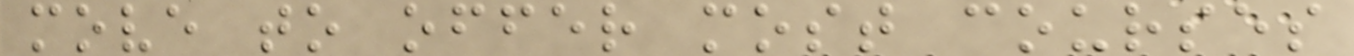move to offer most courses
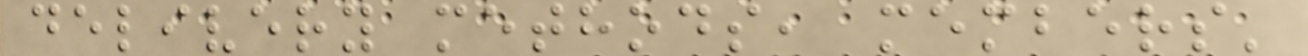delivery methods, members'
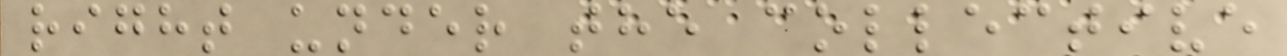right under the collective
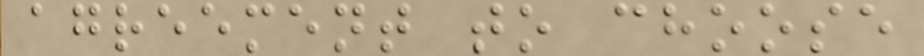agreement to choose
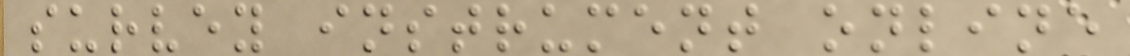survey instrument online
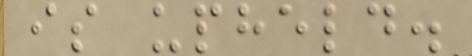is upheld.
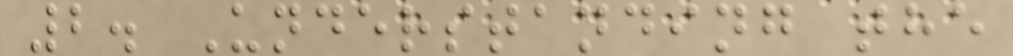2. Understanding the
